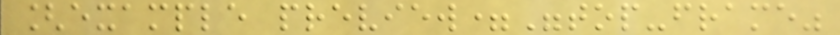[example preview="top-frame"
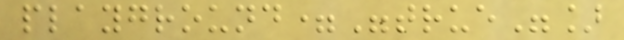playground="true"]
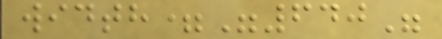width="640"
